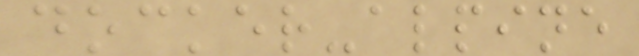docker-alpine
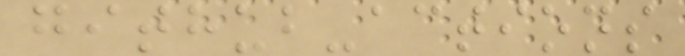github-actions
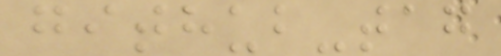github-tag
